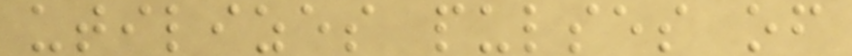utilizes pulses of
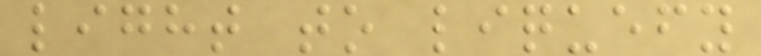light to liquefy
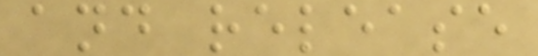and release
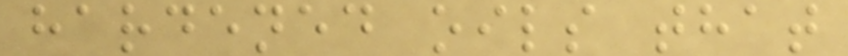hardened oils that
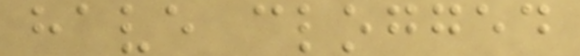have clogged
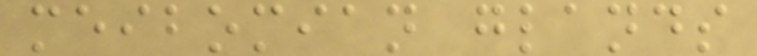meibomian glands
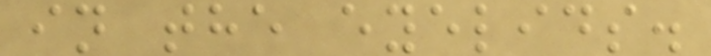in the eyelids.
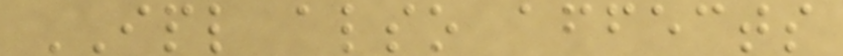IPL also affects
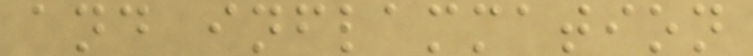and inflammation
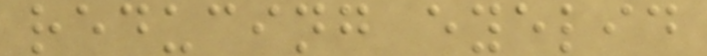reducing eyelid
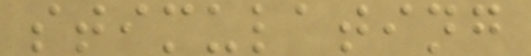stimulating
